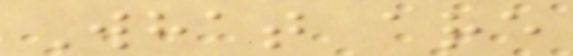What are
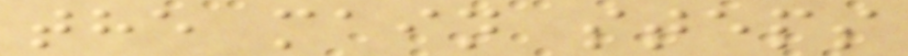the main steps
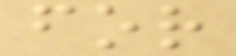for
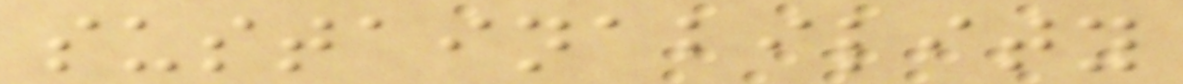sustainability
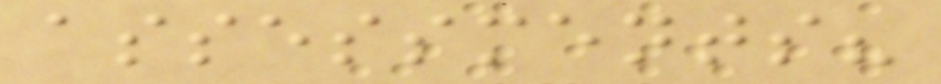assessments?
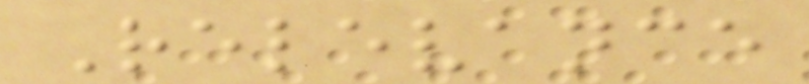Relevance
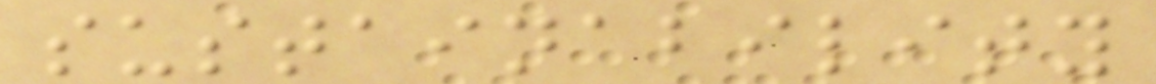sustainability
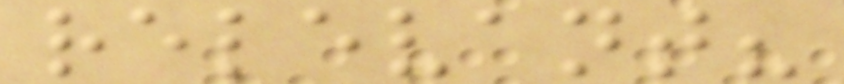relevant?
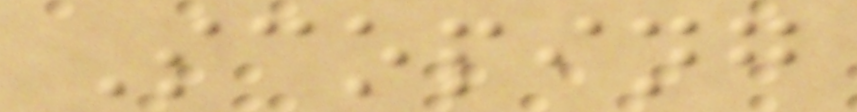Scoping
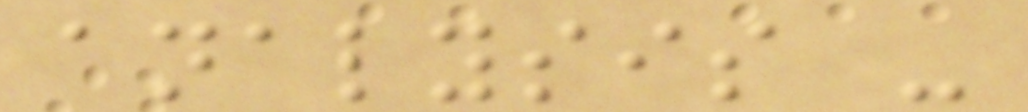analysis -
